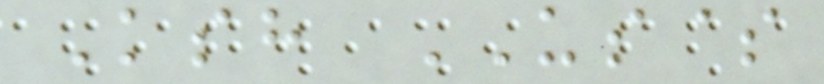Ksh US$
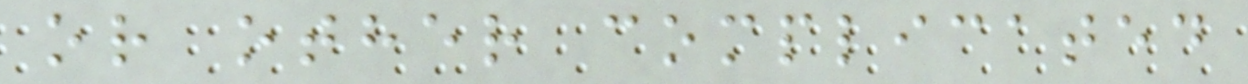or other complicated
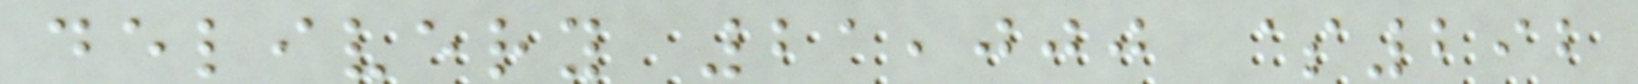delivery 21,000 $292
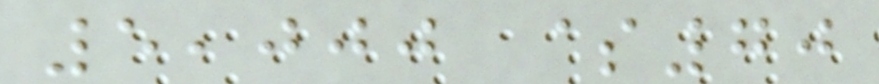5,000 $70
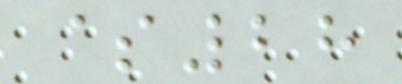$28
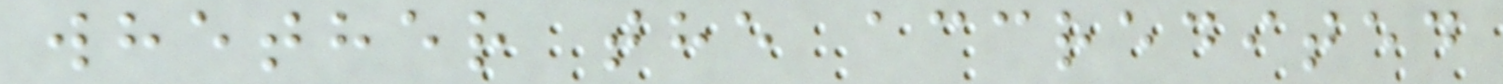whether the accredited
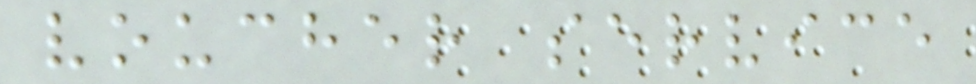voucher service
